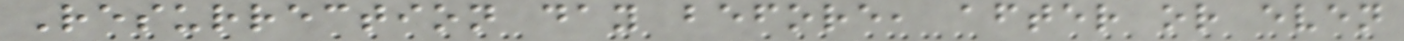Resurrection day before, after or even
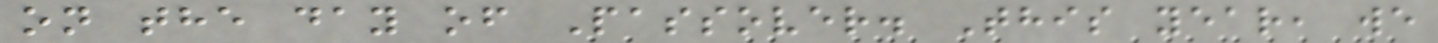on the day of Passover. This year, we
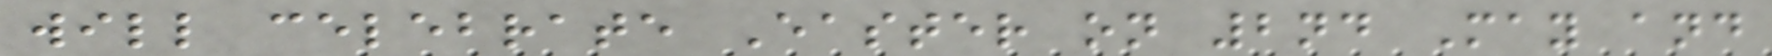will celebrate Easter on 2nd May and
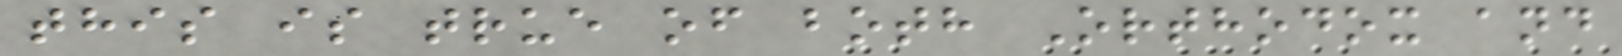this is true of both Orthodox and
